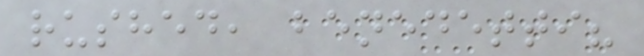rushed, benedetti?
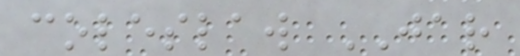coleslaw JAR
